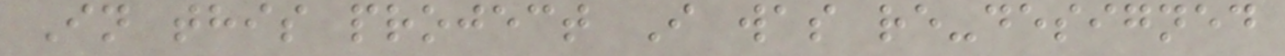In this project I was re-designed
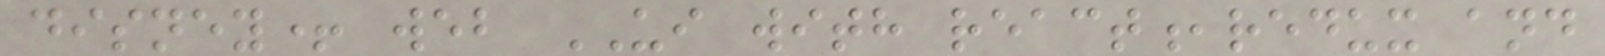disney+ web UI with react,redux and
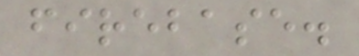firebase.
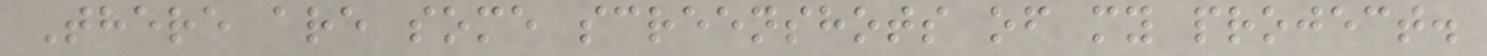There are some screenshots of my project.
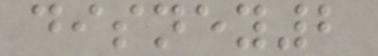disney2
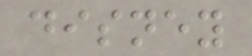disney
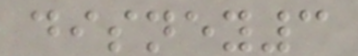disney3
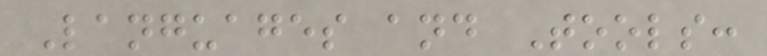Languages and Tools:
